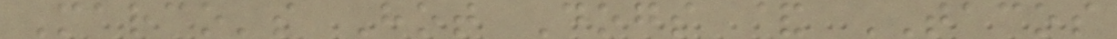Marco's Hot Dogs & TACOS
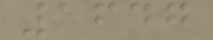1647
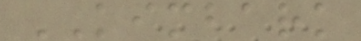KIMBARK
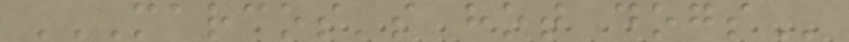MARCOS'S HOT DOGS
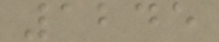1245
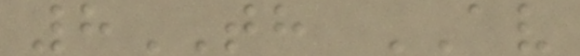8TH AV
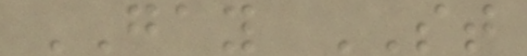GAY ST
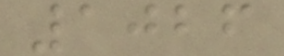1026
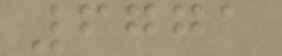6771
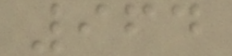964
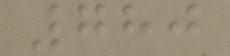780
